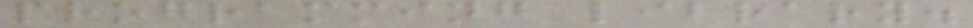programming library.
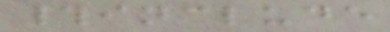#include
